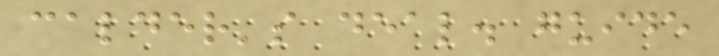calder's deal. guide
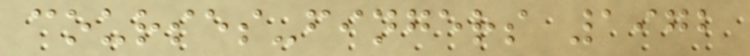courses-fingers 1972
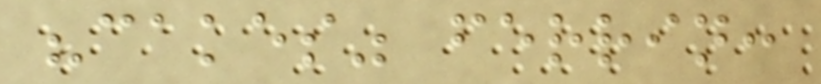"cakes" ferrin:
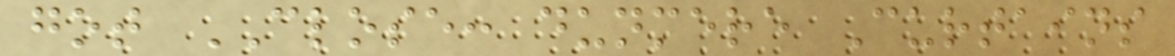got CLOSE: dunmere Curtains
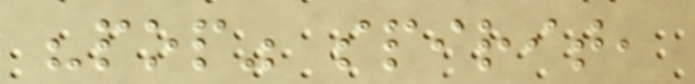"pop" spirit,
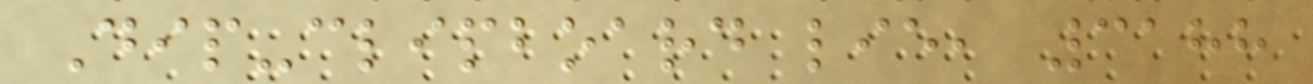Dip-clipboard lie, 3188
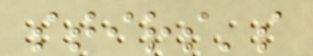stirs's
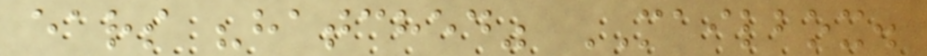ears "hatched" MAILBOX.
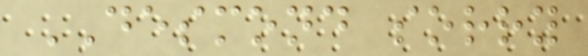DESMOND sorry
